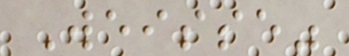Weisse"
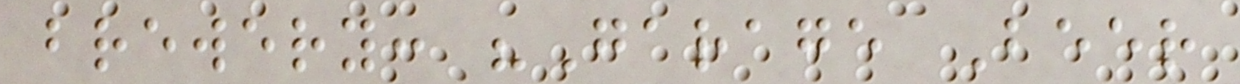brewery: "Garage Beer
